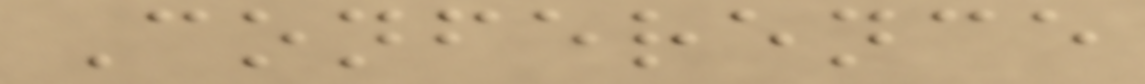Conference
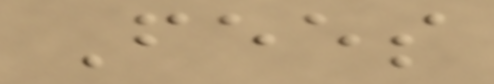Fees
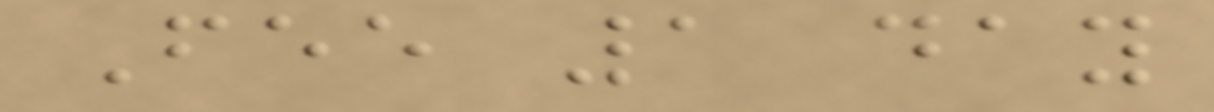Fee 1 day
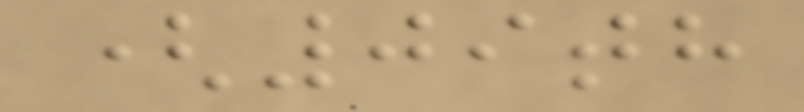(09th
